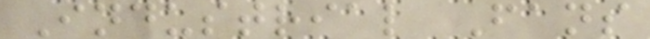Industrial Fans
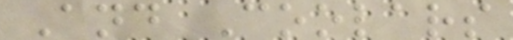And Coolars
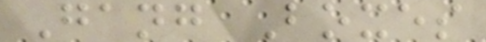Gang Boxes
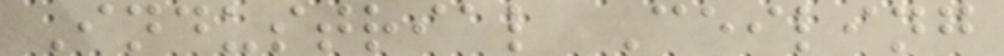Industrial Ceiling
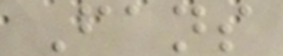Fans
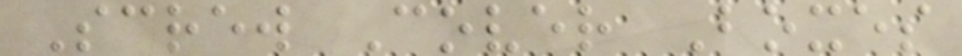Screw Cover Boxes
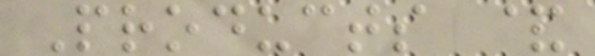Products &
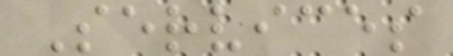Services
